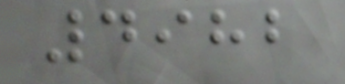4982
